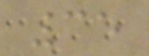35
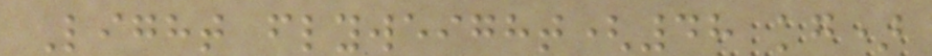Light flyweight(48 kg)
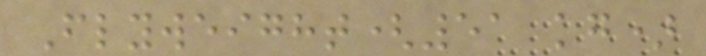Flyweight(51 kg)
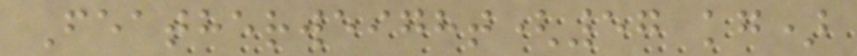Featherweight(57 kg)
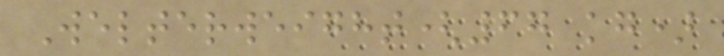Welterweight(67 kg)
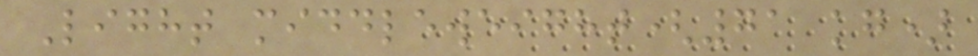Light middleweight(71 kg)
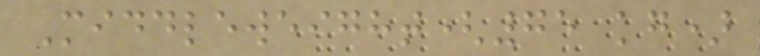Middleweight(75 kg)
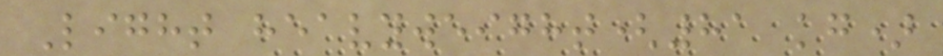Light heavyweight(81 kg)
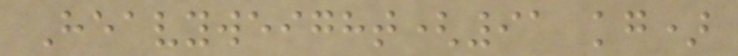Heavyweight(91 kg)
